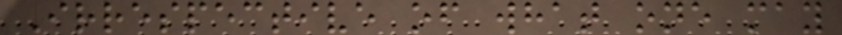Irrespective of what one may
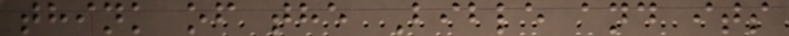think of the Bible and its
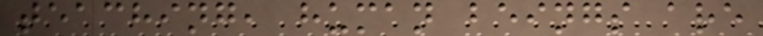teaching, human beings are
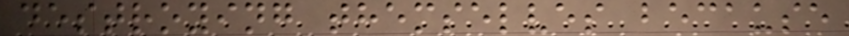destroying themselves because
